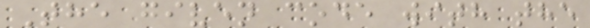The given code with the
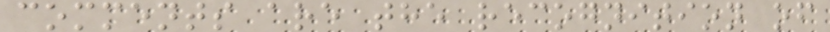comments are the recognition of
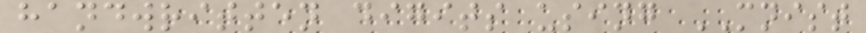handwritten digits using MNIST
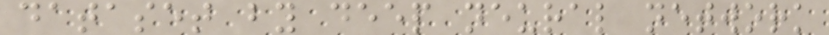dataset by deep neural network
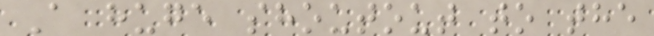A huge shoutout to the
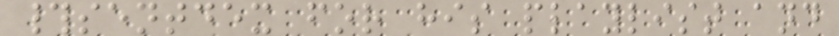#sentdex for his playlist and
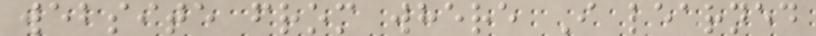website from where I learned
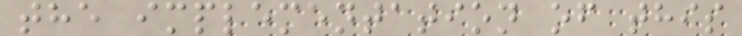the implementation of this
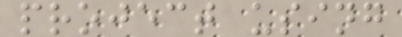project using
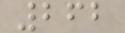262
